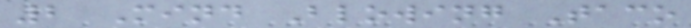2 Mind Blowing Taco
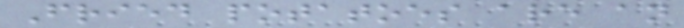Fried potatoes are an
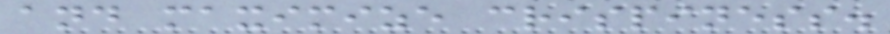and maximize crispiness.
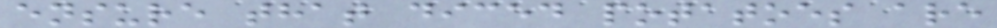ensure that diced potatoes are
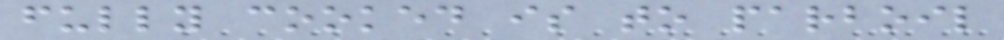fully cooked is to parboil
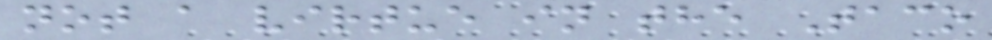not a virtue in the Taco
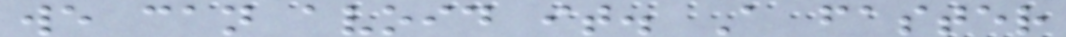we can avoid it. A faster
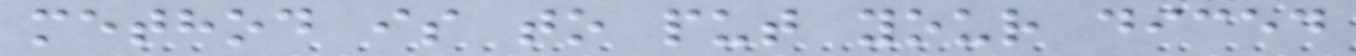method is to put your diced
